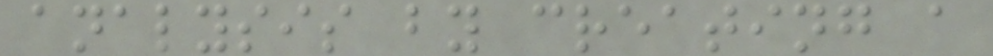analysis by creating a
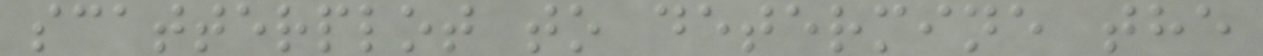scatterplot to determine the
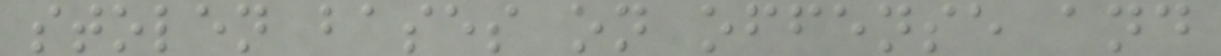stolen bases on offense and
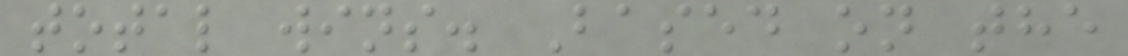total wins. Based on the
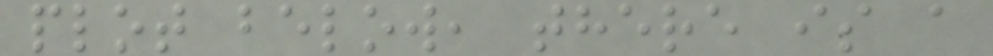plot below, there is a
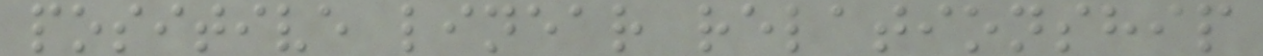positive linear relationship
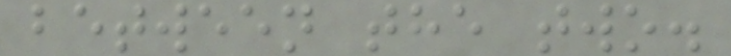between the two.
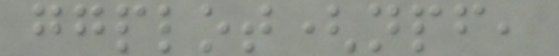ggplot(npf,
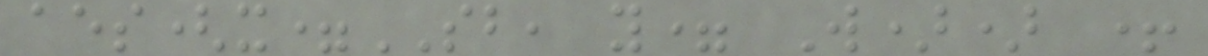aes(x=SB, y= W)) +
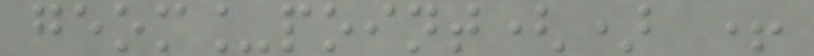geom_point() +
